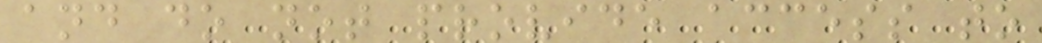and do not provide access to
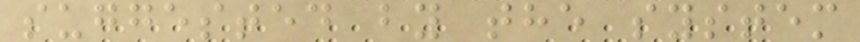suggested by the system
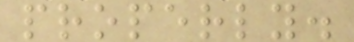properly.
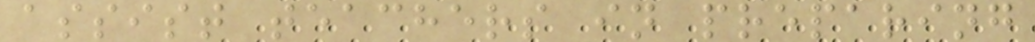assist teachers in preparing
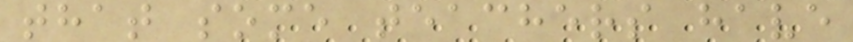that some teachers have
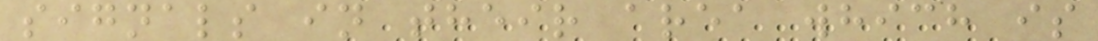signals in their area which is
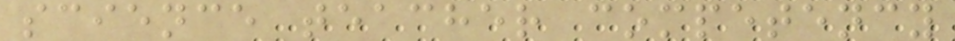science teacher competency
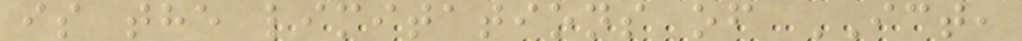is the limitations of ICT,
